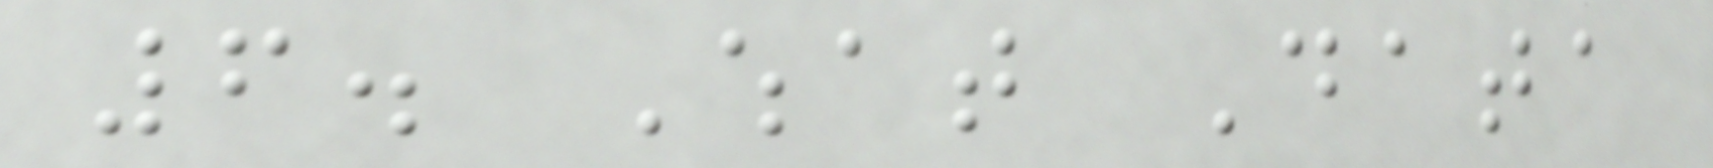6. What Data
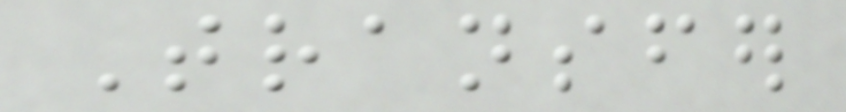Transfer
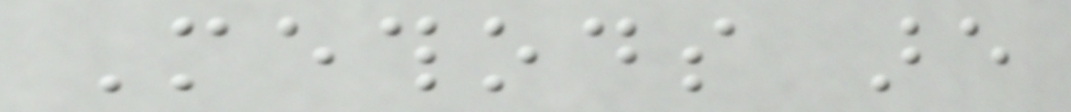Methods are
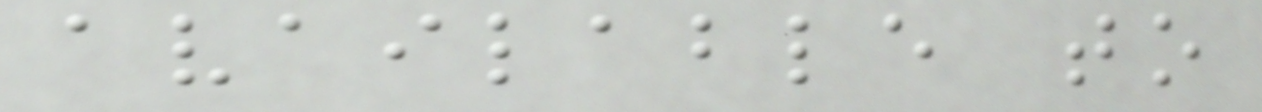available to
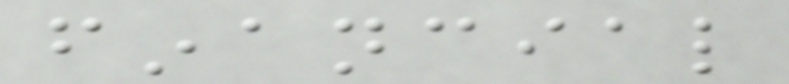financial
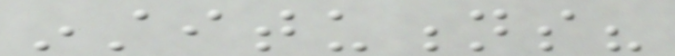institutions?
